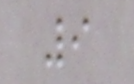9
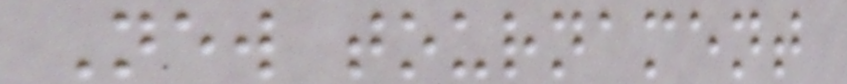New tournament
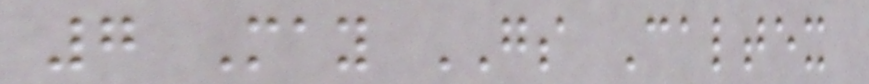7 May GS Caltex
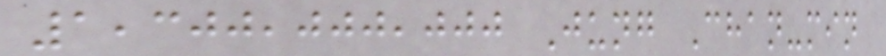1,300,000,000 Jung Chan-min
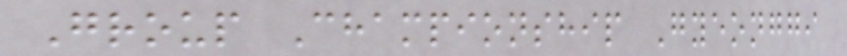Group Championship Gyeonggi
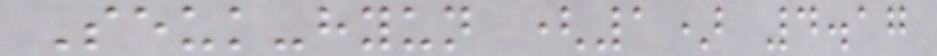Seuk-hyun (1) 4.17
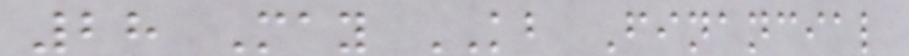28 May KB Financial
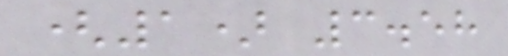(1) 3.58
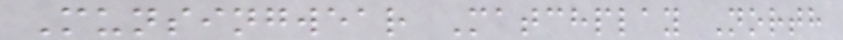Munsingwear Matchplay North
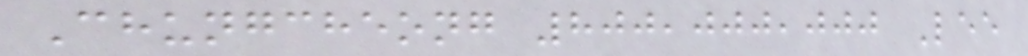Chungcheong 800,000,000 Lee
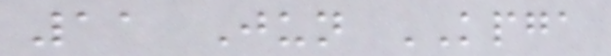11 Jun KPGA
